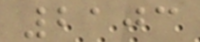2103
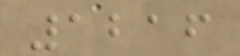1216
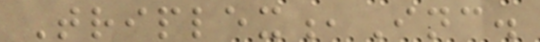Triplex,Inc.
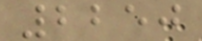2250
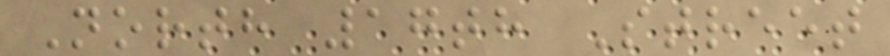North 17th Street
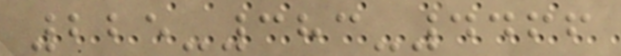225-383-4466
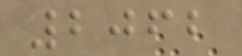2062
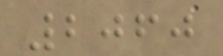2060
